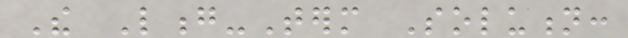The Long-Term Solution:
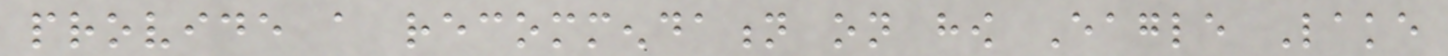provide a recommendation on how Eagle Lake
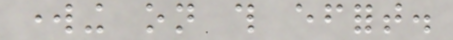working on this effort.
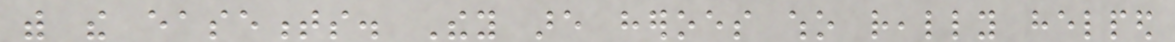with the easements. They are heroes who really helped
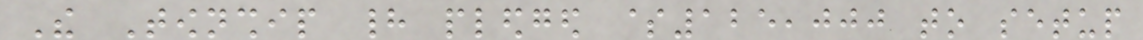The Township had pledged $125,000 to setup
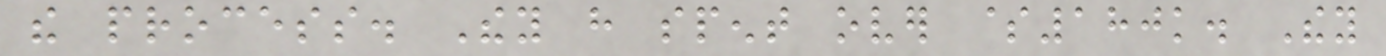the process. They have spent over $180k. They
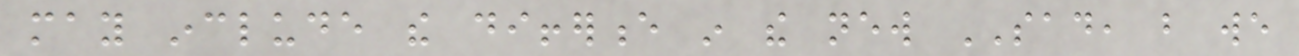may include the difference in the new SAD, but we
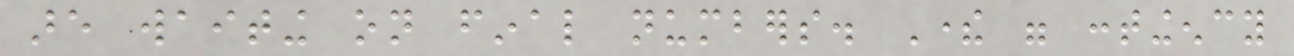are waiting on final numbers. There were contingency
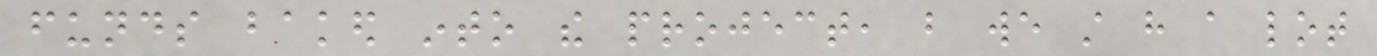funds baked into the project, but we still have a lot
